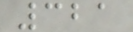321
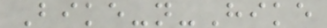Bike-n-Hike
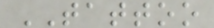TATTOO
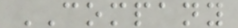COMPANY
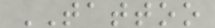TATTOO
